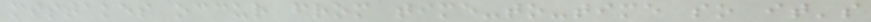mistakes occur from time-to-time so it's
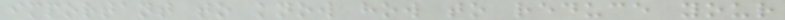important to know how to reduce your
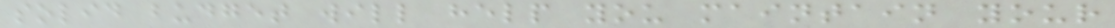solid budget will help you maintain your
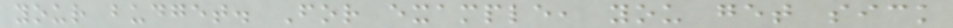your budget. For example, you get sick
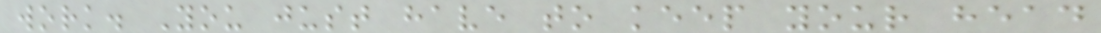work. You just have to keep your head
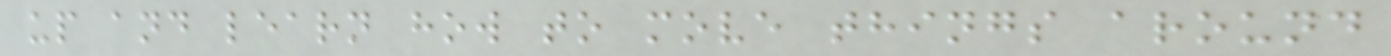up and learn how to move things around
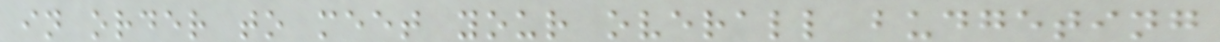in order to meet your overall budgeting
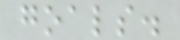goals.
